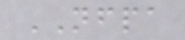NFPA
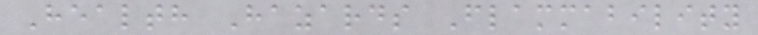Health Hazards Flammability
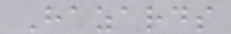Hazards
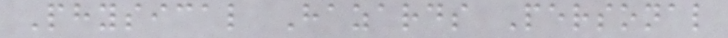Physical Hazards Personal
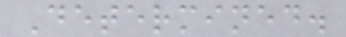Determined.
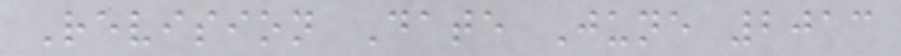Revision Date June 2013
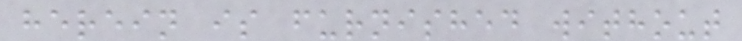herein is furnished without
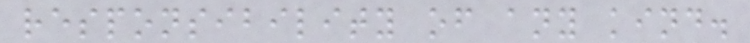responsibility of any kind.
